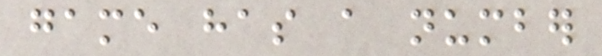game has a number
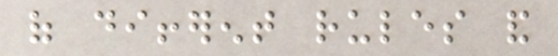of different rules and
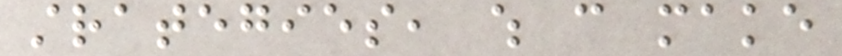strategies, which can make
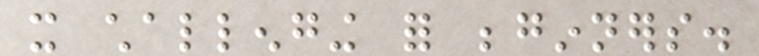it challenging for beginners.
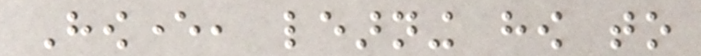However, learning how to
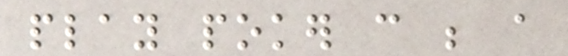play poker can be a
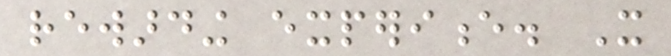rewarding experience. It
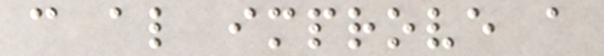can also improve a
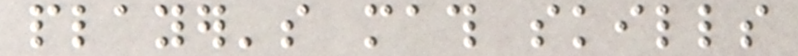player's math skills
